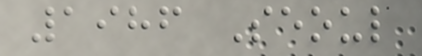1986 Seoul
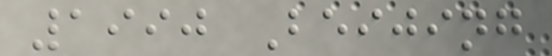1990 Beijing
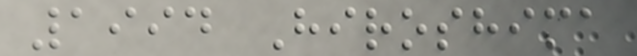1994 Hiroshima
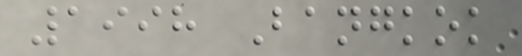1998 Bangkok
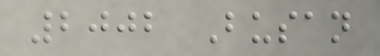2002 Busan
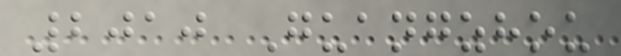2010 Guangzhou
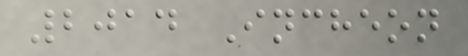2014 Incheon
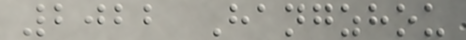2022 Hangzhou
